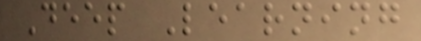Deep Learning
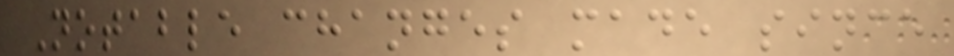Notable changes made since
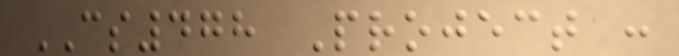CS478 Project :
